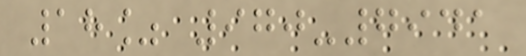18% 970-7941
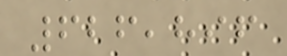626,896
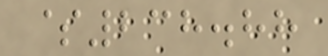$238.88
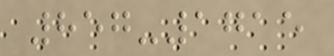857-1715
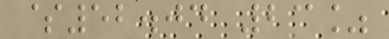$52.04 23%
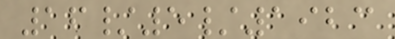16/5/1923
